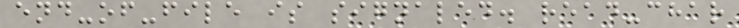end-of-file is signaled. read-char
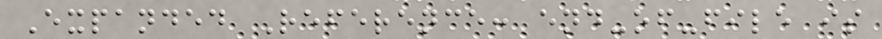Expanded Reference: end-of-file is
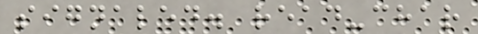signaled. read-char
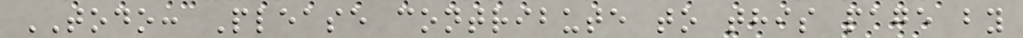TODO: Please contribute to this page by
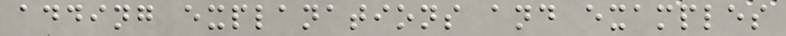adding explanations and examples
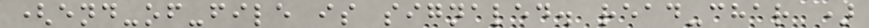(end-of-file is signaled. read-char )
